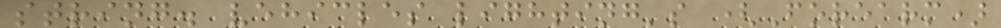string. vehicles lighting's (Forearm)
